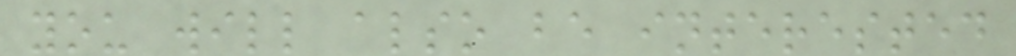you will also be interested
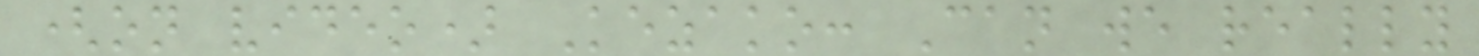(on video) Kezako: Can we really
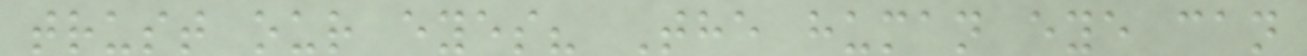trust our eyes? The human eye can
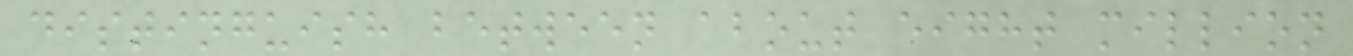distinguish between about eight million
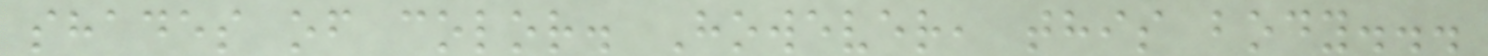shades of color. However, this body...
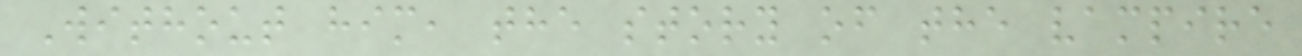Without him, the story of the vampire
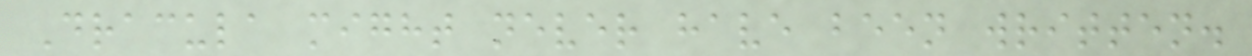Dracula might never have been written.
